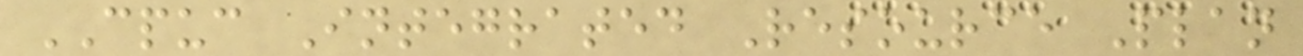CPUC Integrated Resource Plan
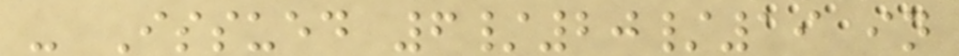- Issued 6/20/19 in
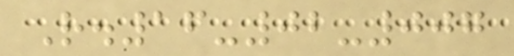R.16-02-007
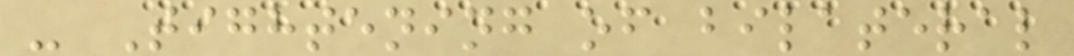- Tightening of bilateral
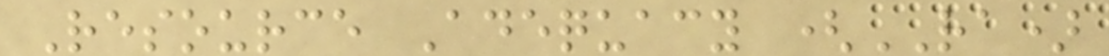Resource Adequacy (RA)
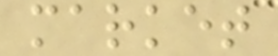market
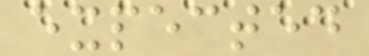expected
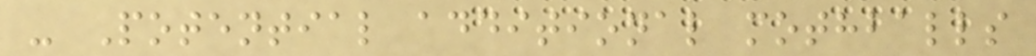- Potential additional mothballs
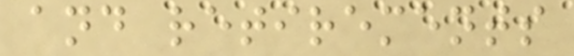and retirements
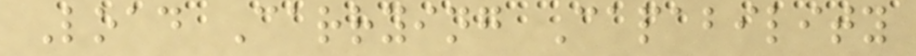Load Carrying Capability
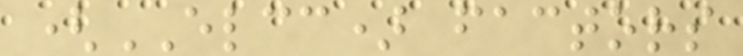(ELCC) factors
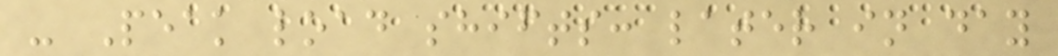- Peak load shifts: later in day
